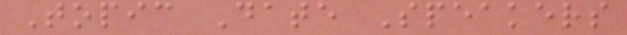Topic Date Speakers
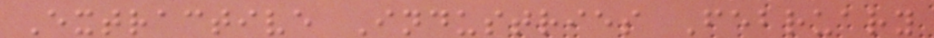Extractive Industries February
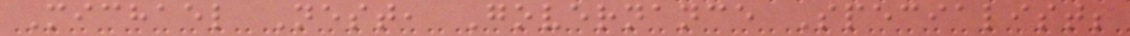Michael Nest, Governance Specialist;
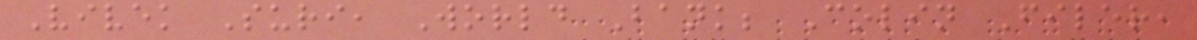Vivek Suri, World Bank; Colin Filer,
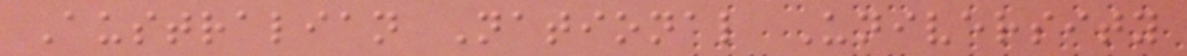Australian National University
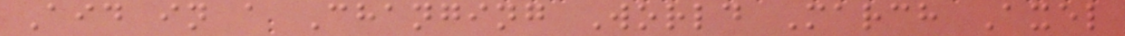Aid in a Changing World March Axel
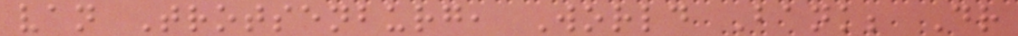van Trotsenburg, World Bank; Dr
